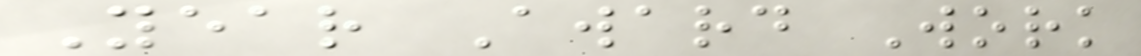Year Award Work
